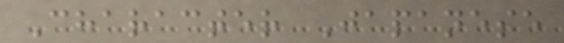Character Japanese
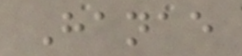Hanae
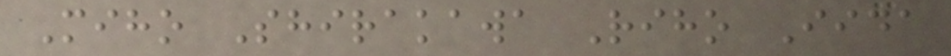Miho Shirakawa Riho Iida
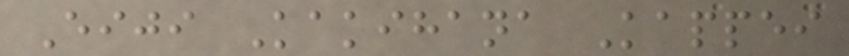Eiji Kakihana Kappei
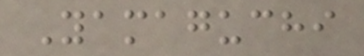Yamaguchi
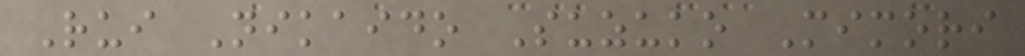Rui Nikaido Suzuko Mimori
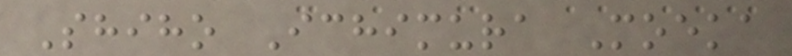Shiho Ichimura Moeka
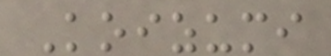Koizumi
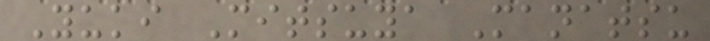Yuki Mitsuya Manatsu
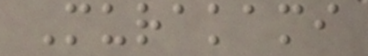Murakami
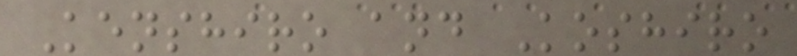Kenshiro and Koshiro
